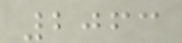2063
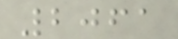2061
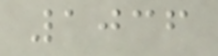1036
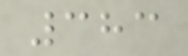383
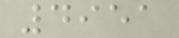4951
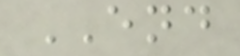END
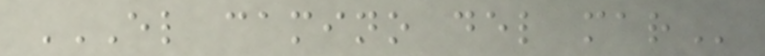EL CAMINO DEL MAR
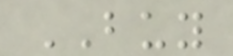BUY
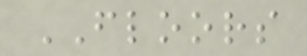FLOORS
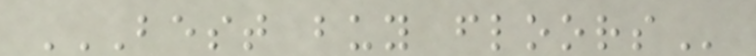BEST BUY FLOORS
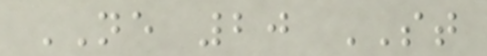NE 20 ST
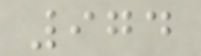974
